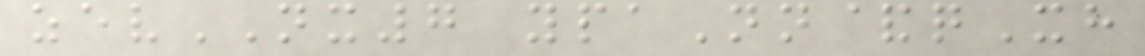zevNX7 ypaNn&qXh
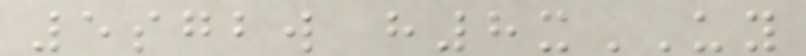5sgbw h8xUY
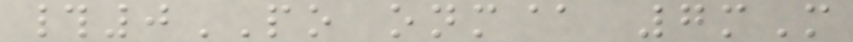#0PO onm@ 7mM
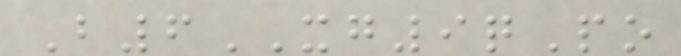B6XG9qPo
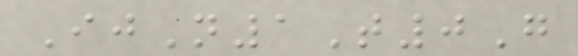IjN1T0G
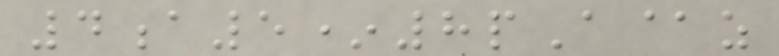4a5*8pA@z
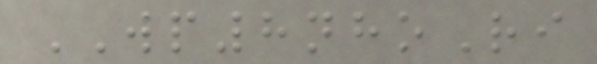WP8nhoRi
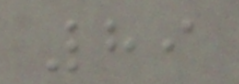89
